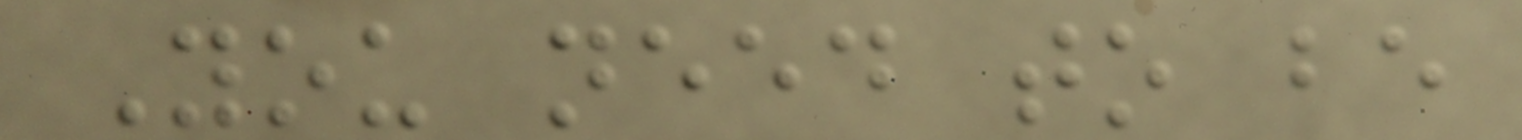You need to be
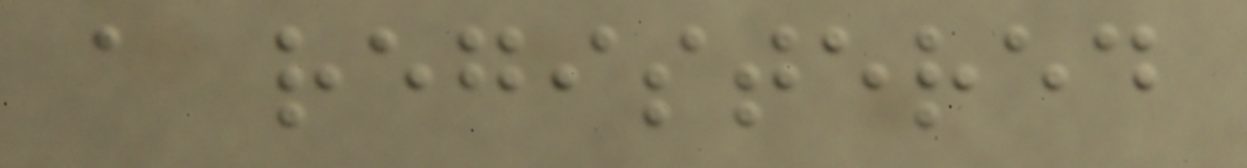a registered
